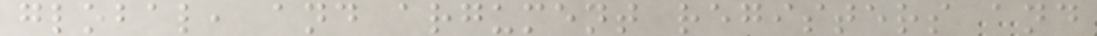global, and argument registers and
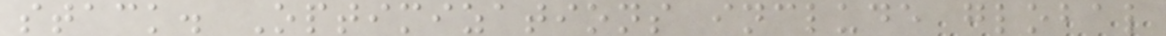stack. Optimizations include global
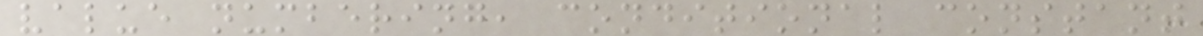value numbering, conditional constant
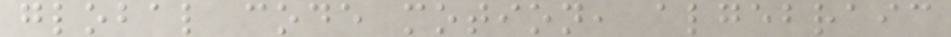global code motion, algebraic
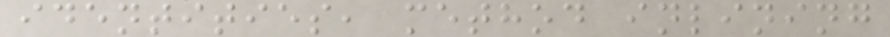identities, method inlining
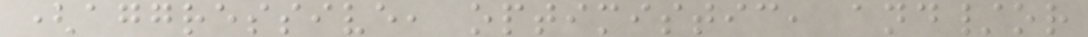(aggressive, optimistic, and/or
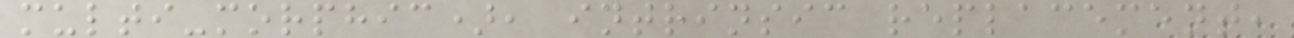multi-morphic), intrinsic replacement,
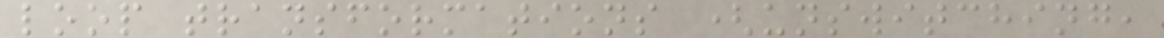loop transformations (unswitching,
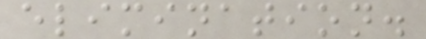elimination.
